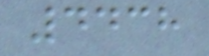4438
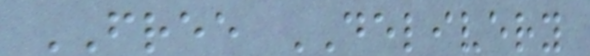FREE DELIVERY
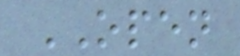OPEN
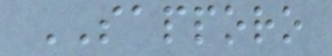SAPPORO
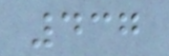437
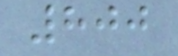800
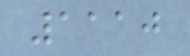1110
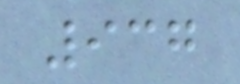937
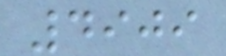4909
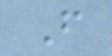F
